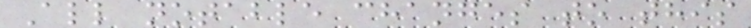All notable changes to this
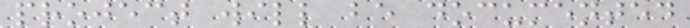project will be documented
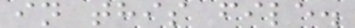in this file.
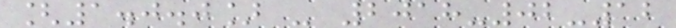[1.0.0] - 2018-02-12
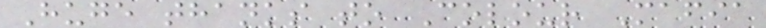Huge thanks to Colour Mafia
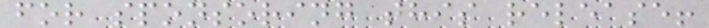for sponsoring this release!
